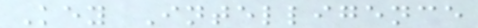Key Intelligence
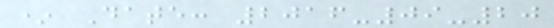* Date: 2016-09-20
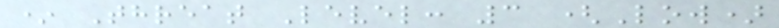* Threat Level: 3 (Low)
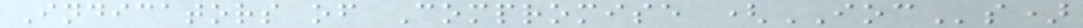Indicators of Compromise (IOCs)
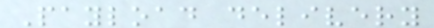Payload delivery
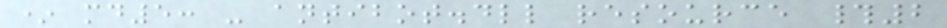* md5: - antibot.dll resource #2
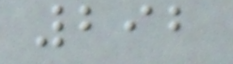292
